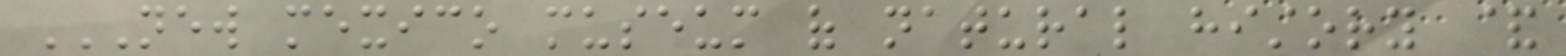NEW MEXICO MUSEUM OF NATURAL HISTORY &
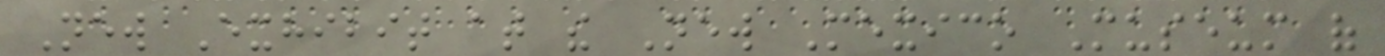New Exhibit at the New Mexico Museum of
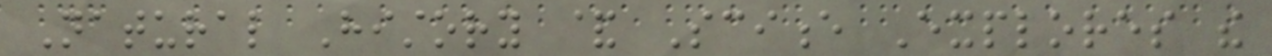Natural History & Science Explores the
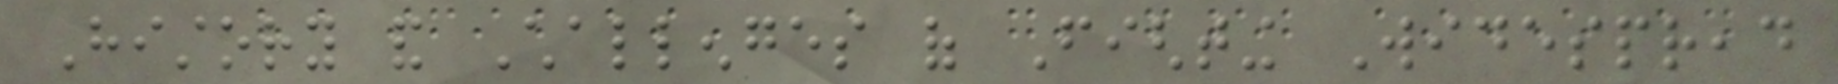History and Challenges of Fighting Widespread
